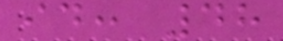id: 48
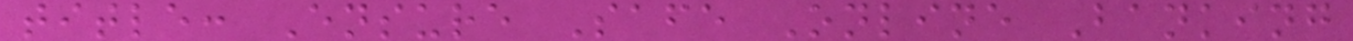title: Ensure Safe Online Banking
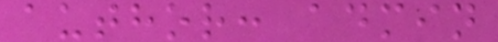author: admin
